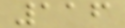116
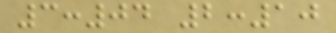3:04 2:10
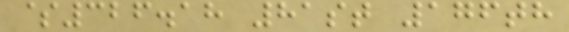$326.18 81st 176th
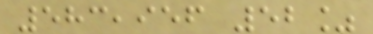583,956 52%
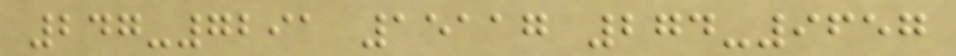247-7291 15117 274-9657
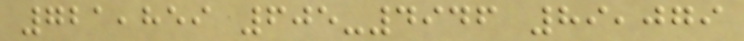721,859 605-4946 89,079
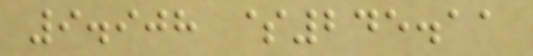9.908 $245.11
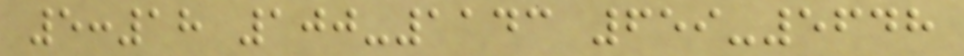5:18 100-1143 659-5648
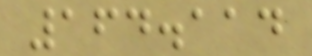164.114
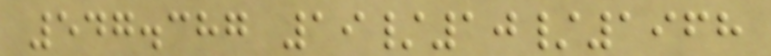547.387 19/10/1968
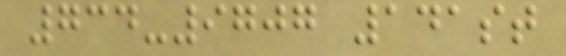734-9707 141st
